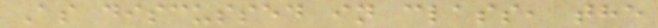As discussed in class, the
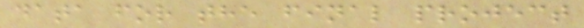data for the final project
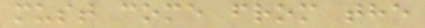must come from the
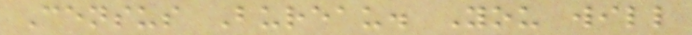Census Bureau. You will
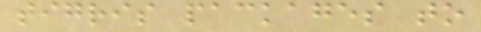tigris packages to
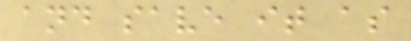and save it as
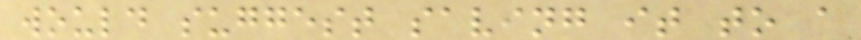would suggest saving it to a
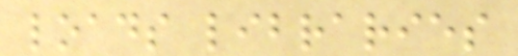loads libraries
